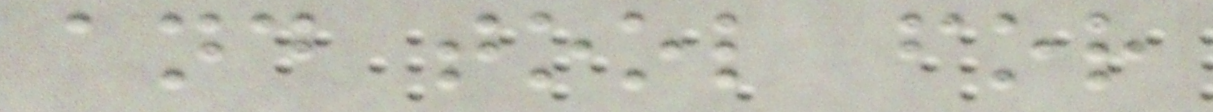and tool for
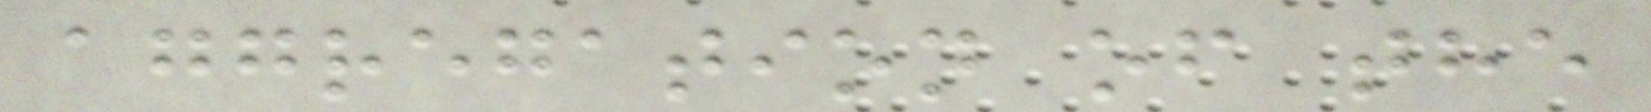aggregation of the
